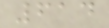614
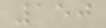150
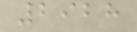2928
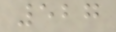527
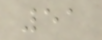51
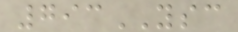793YSC
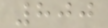800
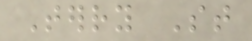Terry St
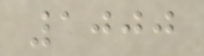1000
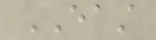EAST
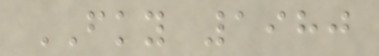FKY 1980
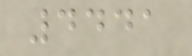4441
